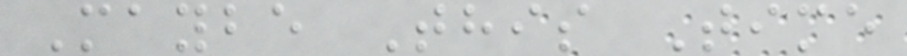Maybe This Time
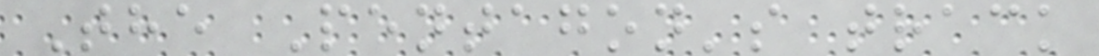The Pentagon's track
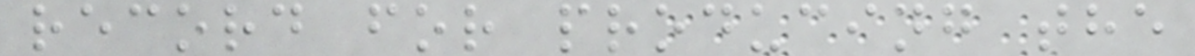record for producing the
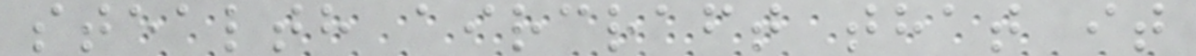stealth aircraft that it
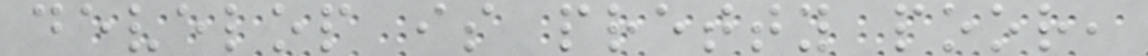develop is pretty poor,
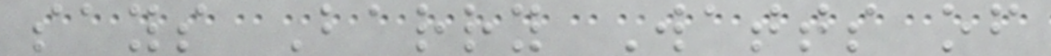says Barry Watts of
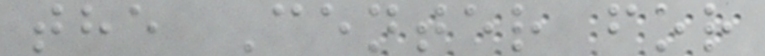the Center for
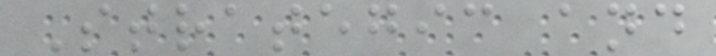Strategic and
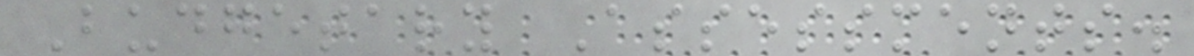Budgetary Assessments.
